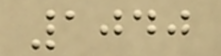1040
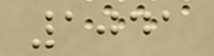1041
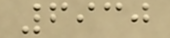6930
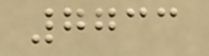7733
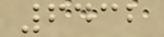6432
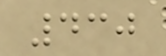430
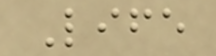Life
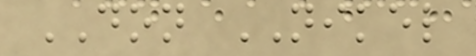DON NIKEL
